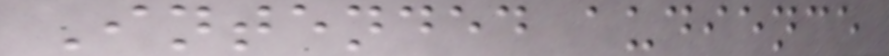Intended audience
